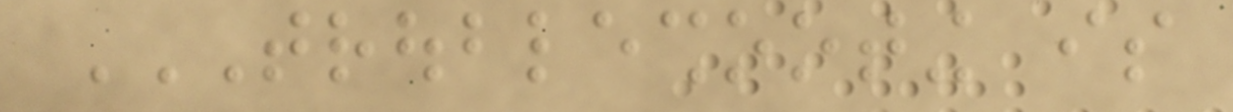TROUBLESHOOTING IS
